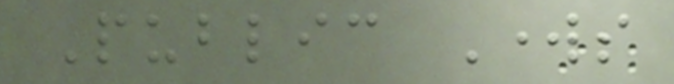Public Works
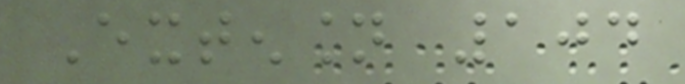Extension 104
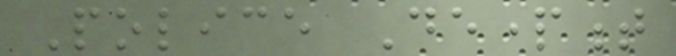Police Department
